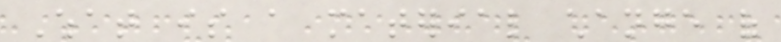What is a material change of
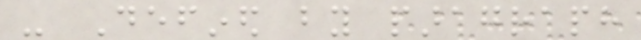- Defined by paragraph
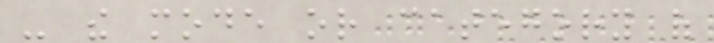- the mode or category of
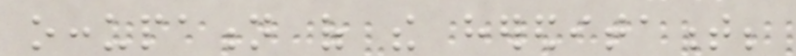occupation of the hereditament;
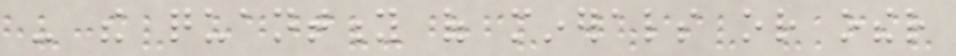- the quantity of minerals or other
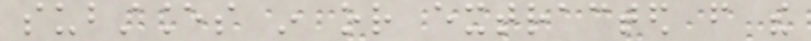substances in or extracted from the
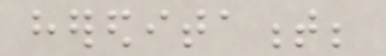hereditament;
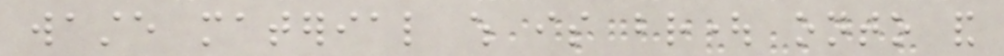waste material which is brought onto and
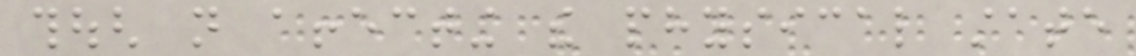though not affecting the physical state
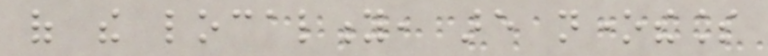of the locality, are nonetheless
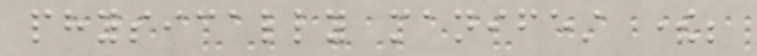physically manifest there;
